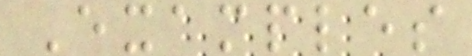Examples
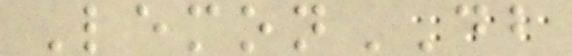LemonDB
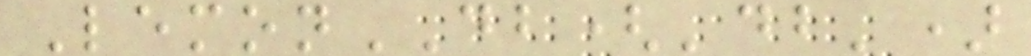LemonDB('db')
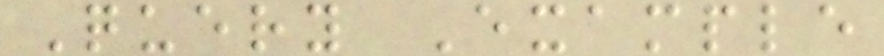Query Example
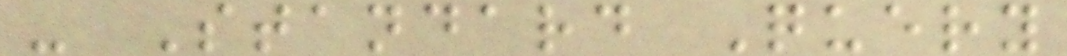- Standard Query
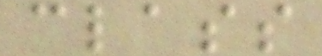class
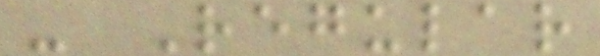- Regular
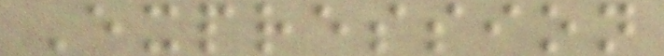Expression
